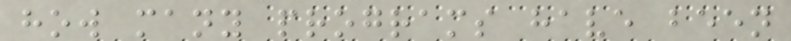how many programs have been
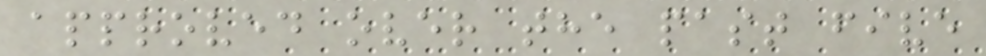approved over the past five
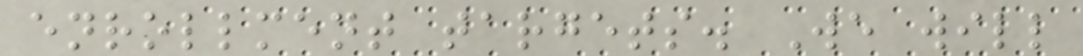enrollment targets. We will
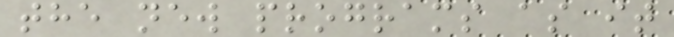the new programs as it
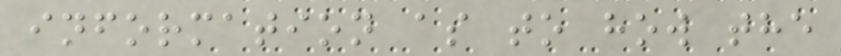information as to how the
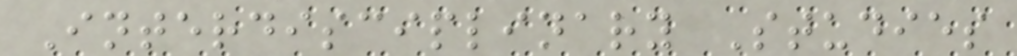Interdisciplinary Studies
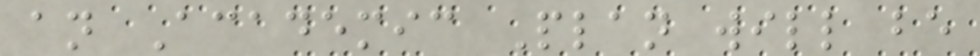an Academic Plan will be
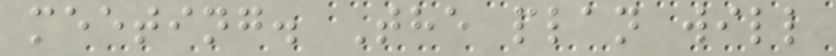meeting. The plan will
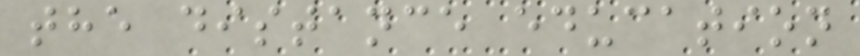the distance education
